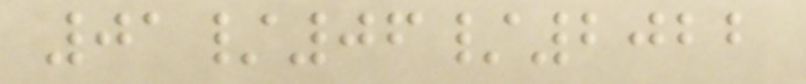01/06/2022
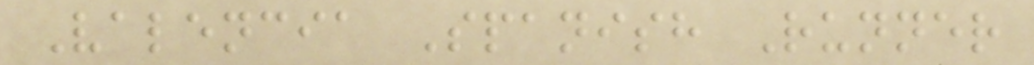Valencia Spanish Runner
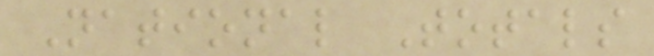National Totals
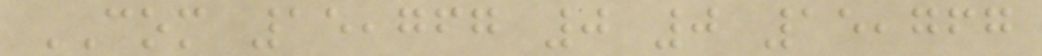COM 15,767 0 0 15,767
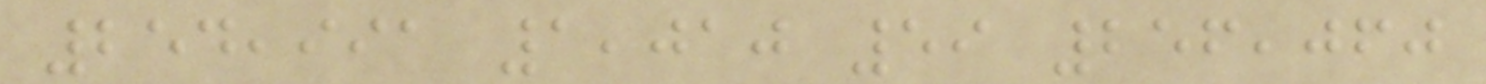254,991 1,010 59 256,060
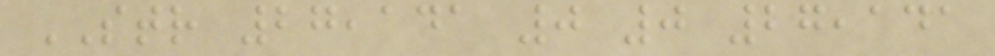STR 27,141 0 0 27,141
